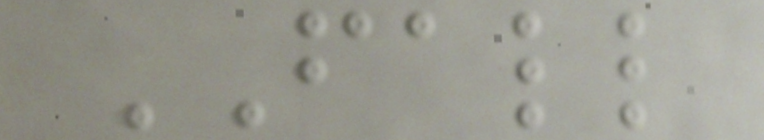FALL
